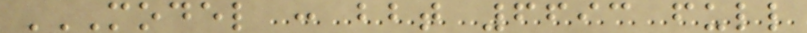MODEL : BBT 6693 FULL
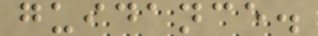guidance.
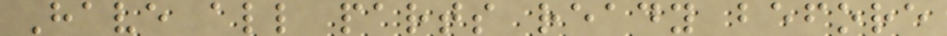Have all parts ready before
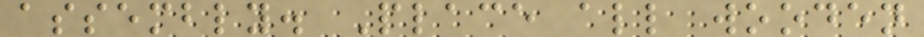assembly. Place all wooden
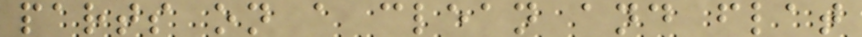parts on a clean and flat
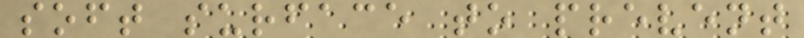soft surface to prevent
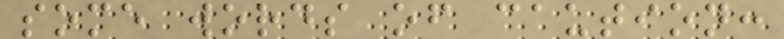some words of caution:
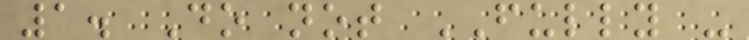1. Do not FULLY -
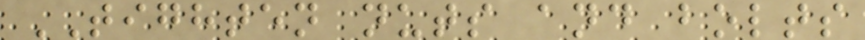TIGHTEN nuts and bolts
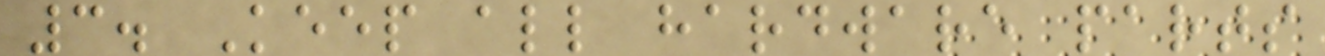3. Keep all hardware parts
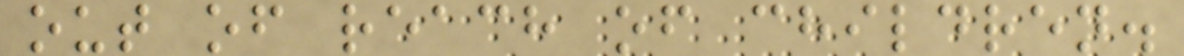out of reach of children.
